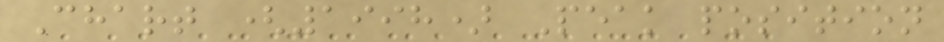Chart (1998) Peak position
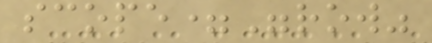scope="row"
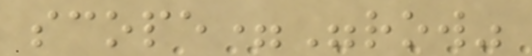scope="row"
